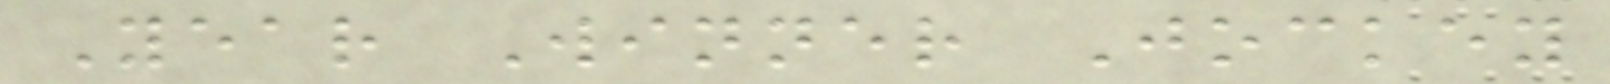Year Winner Jockey
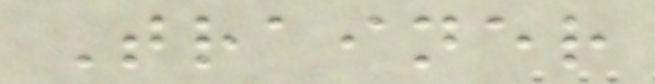Trainer
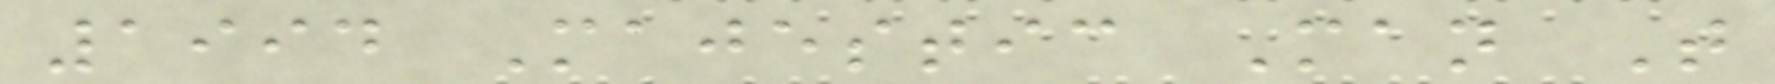1994 Majestic Man T
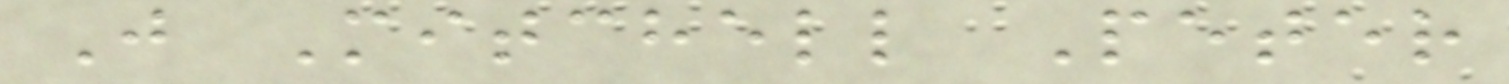J Mitchell Peter
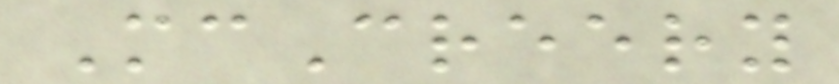McCreery
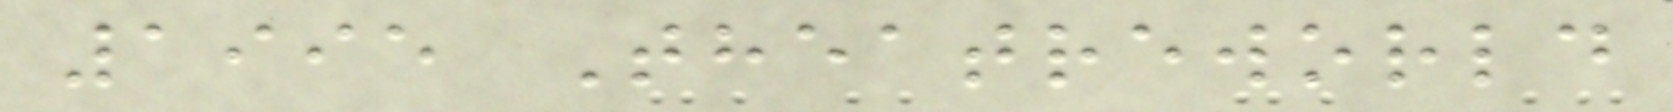1995 Theatreworld
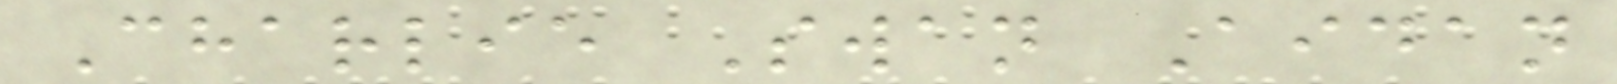Charlie Swan Aidan
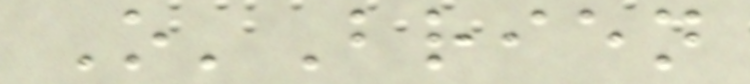O'Brien
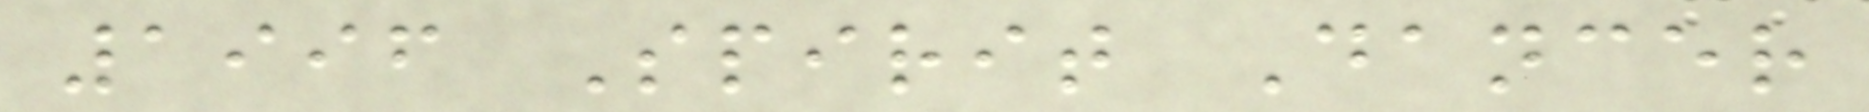1996 Spirit Dancer
